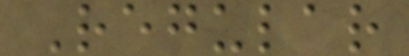Regular
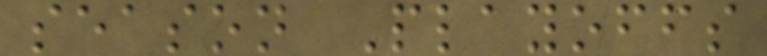season Playoffs
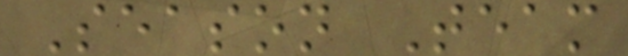Season Team
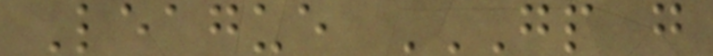League GP G
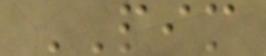PIM
